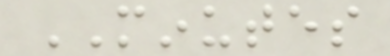MINUTES
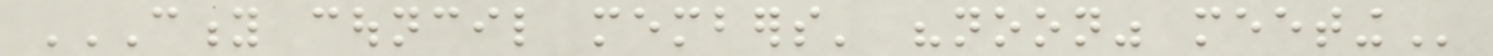CITY COUNCIL MEMBERS' "NOON" MEETING
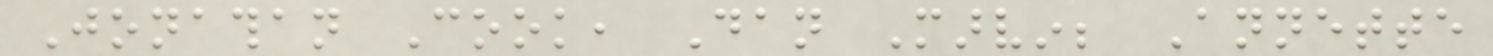Jonathan Cook, Dan Marvin; Annette
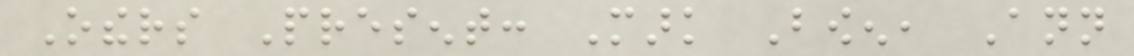Others Present: Mark Bowen, Ann
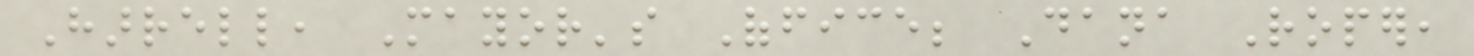Harrell, Mayor's Office; Dana Roper,
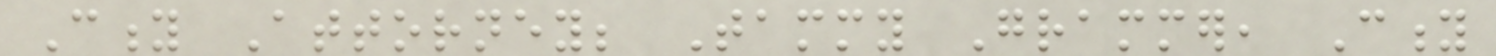City Attorney; Tammy Grammer, City
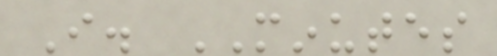I. MINUTES
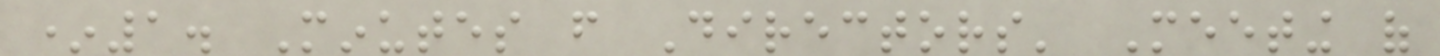*1. Minutes from Directors' Meeting of
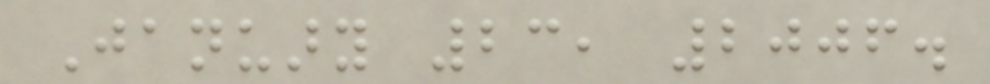January 23, 2006.
